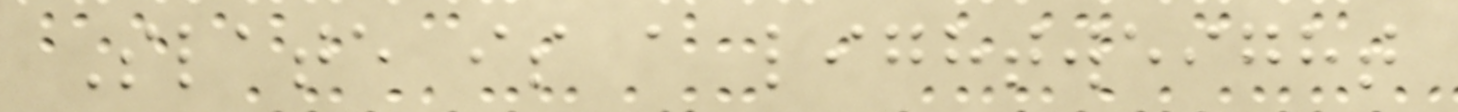Slate is a lightweight
